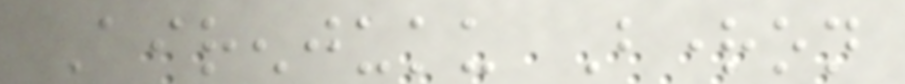Airenjuku Brighton
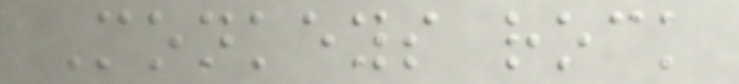Monkeys rock
